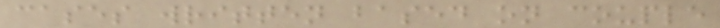cases written based on couple
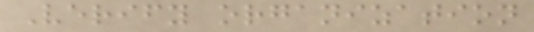Verify organization
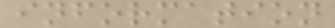information
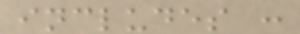includes :
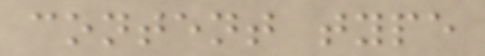content type
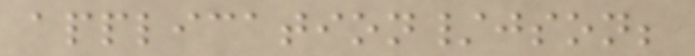application/json;
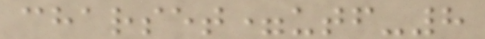charset=utf-8
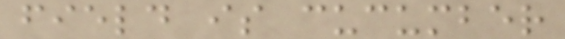field is cucumber
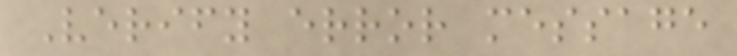Verify error message
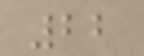22
